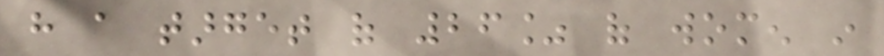have a target of 26% of women in
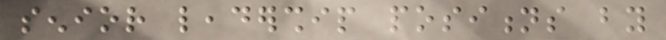senior leadership positions by
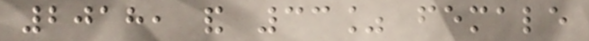2018, and 33% female
